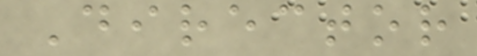Director
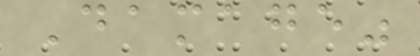Damage"
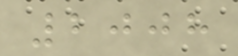2008
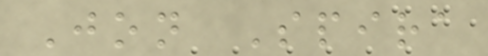Jon Spira
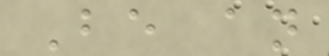Be an
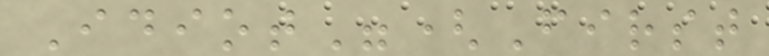Idiot"(First
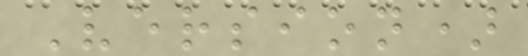Version)
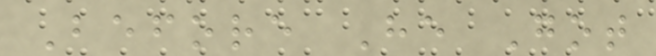Before He Got
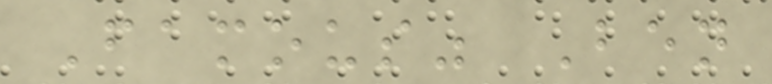Famous" Ben
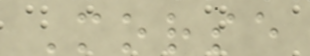Morse
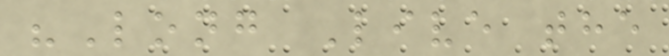"Long Live the
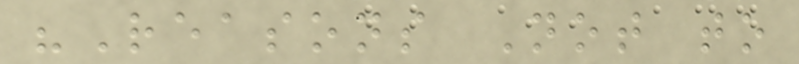"Reasons Not to
